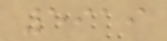5919
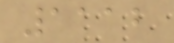1112
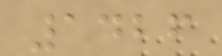1426
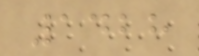1428
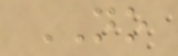NO
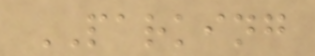PARKING
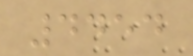4454
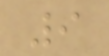9
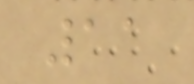11
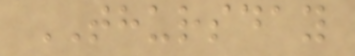THURSDAY
